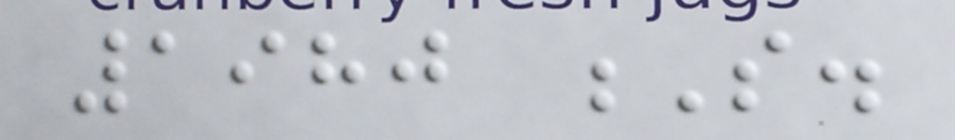1980 S.
